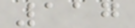117
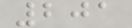201
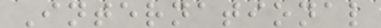International
